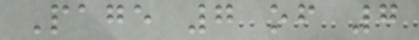Page 7 of 7
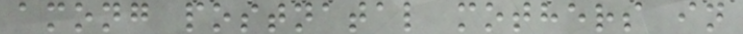among postnatal mothers in
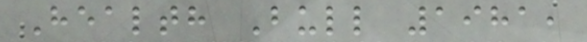Health Bull 1981,
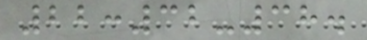22:32-38.
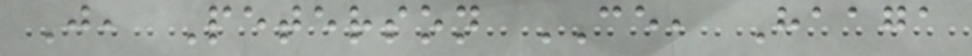J, Peterson CE, Haaga
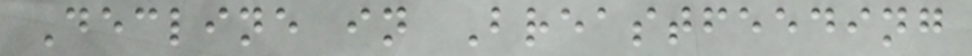Decline in Breastfeeding
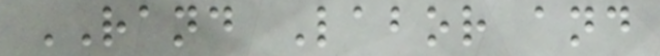RAND Labor and
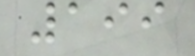199
